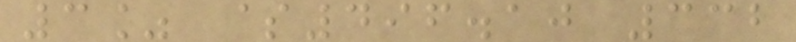3% $496.10 332
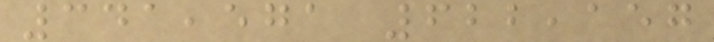341,571 622,157
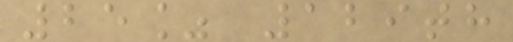25% 129th
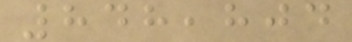848,804
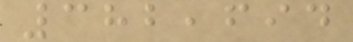382,694
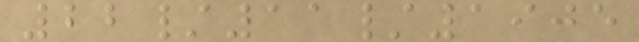22/11/1905
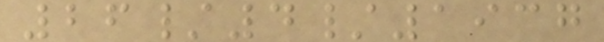26/4/1937
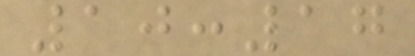10:17
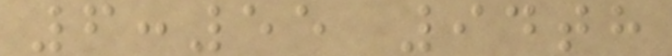6:55 94th
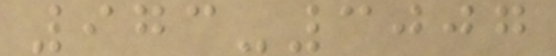973-3007
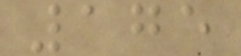175
